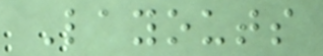Layouts
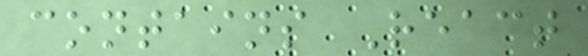contains React
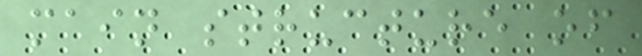main structure of
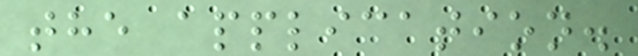the application.
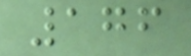176
